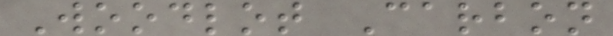Woodlot Carbon
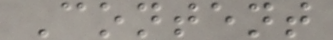Content
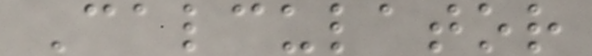Calculator
